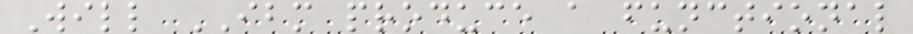Will IBM produce a functional
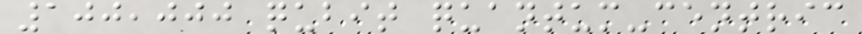100,000 qubit quantum-centric
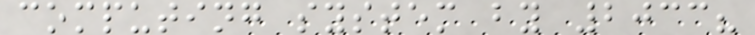computing system by 2033?
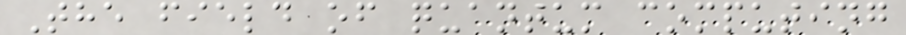The field of quantum computing
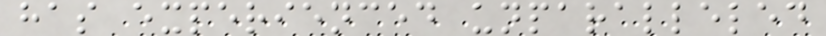has experienced unparalleled
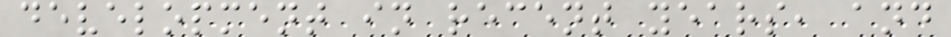development in recent years, and
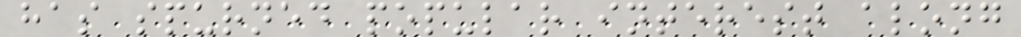has spurned popular interest along
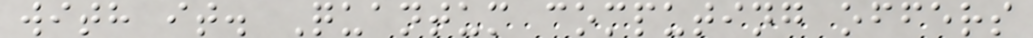with it. Quantum computing offers
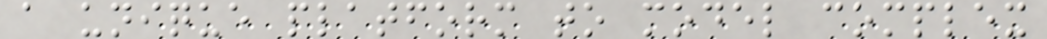a unique platform to model complex
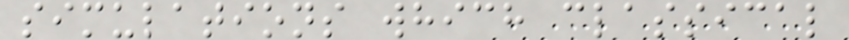simulations which classical
